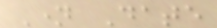Name Date
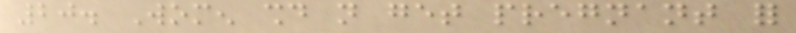20. Women should not get pregnant for
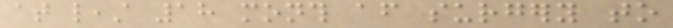at least 18 month after surgery to
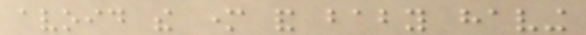avoid the mother and baby having
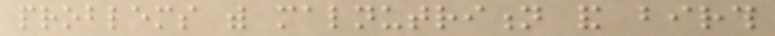problems with malnutrition and birth
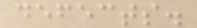defects.
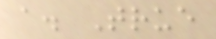a. True
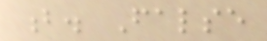b. False
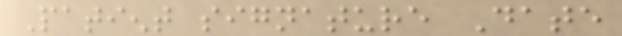Patient signature Date
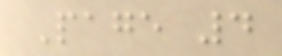Page 4
